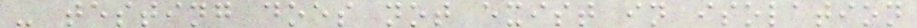- testing does not exist in isolation
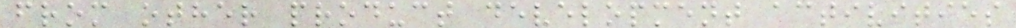from other product development activities
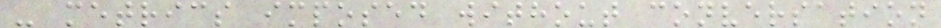- metrics imposed without conversation
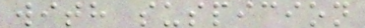with suspicion
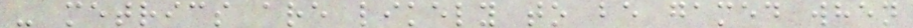- metrics are likely to be gamed when
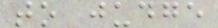to judge
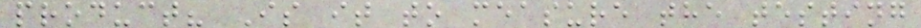product? Is it to measure the testing
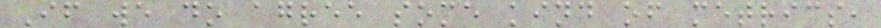If we do agree some kind of metrics,
